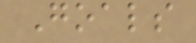Goals
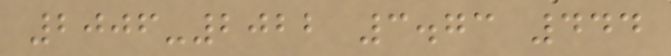2006-2022 3.73 444
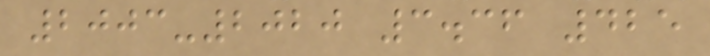2003-2020 3.36 425
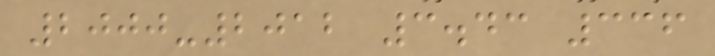2000-2012 3.43 336
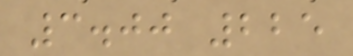3.00 225
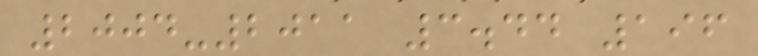2004-2011 3.44 196
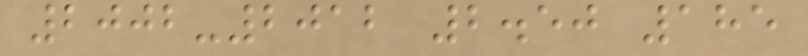2002-2012 2.50 185
